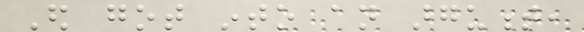Ed got into an argument,
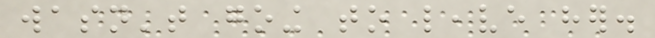wasn't going to leave her.
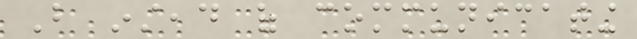But instead of communicating
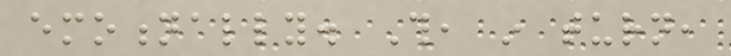emotionally. This, in turn,
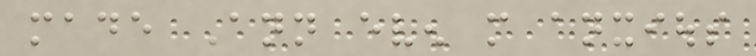made Ann even more anxious
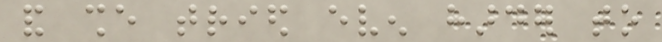and she tried even harder to
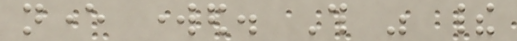never worked. This was their
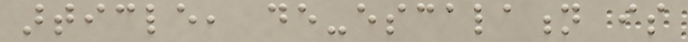article, de-escalation is
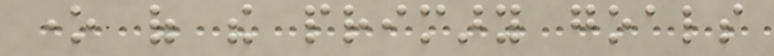one of the primary goals
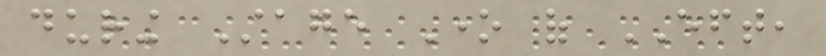during Stage One of EFT,
